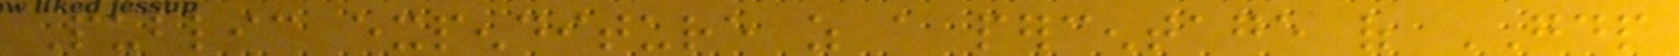Public expenditure as a percentage of GDP
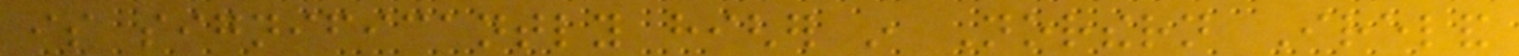is significantly higher in Northern Ireland
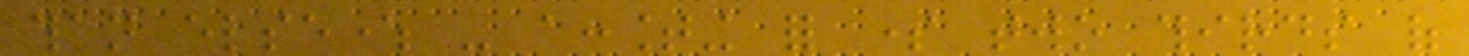than elsewhere - accounting for some two thirds of
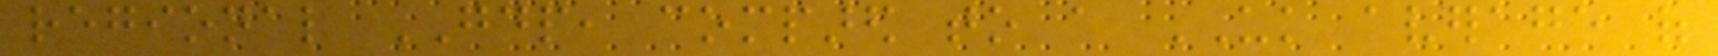regional GDP, compared to a UK average of
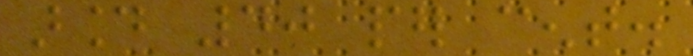around 40 per cent.
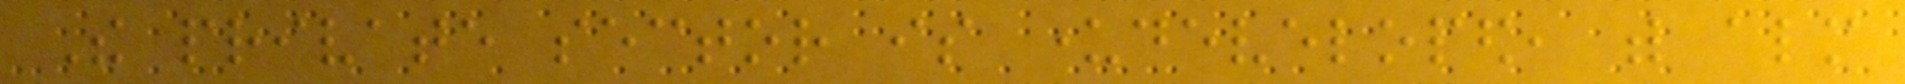The private sector is underdeveloped, with almost
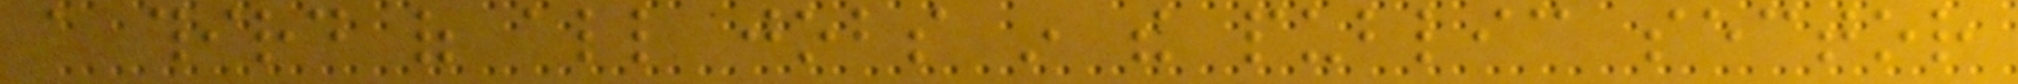a third of all jobs in the public sector
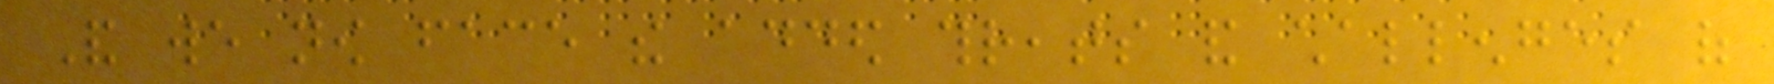And we now face the added threats and challenges of
